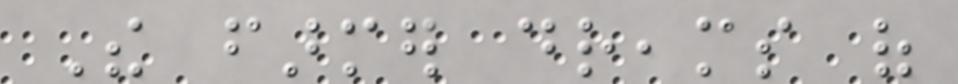The farmer dreams of
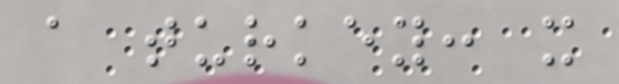a turkey: it
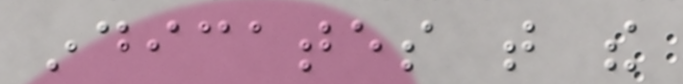indicates that the
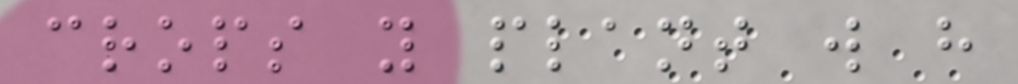crops you plant will have
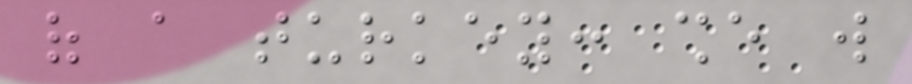of a turkey: she will
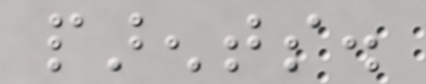parents.
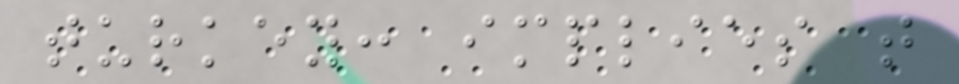turkey: implies that
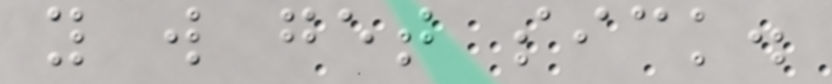you will get sick.
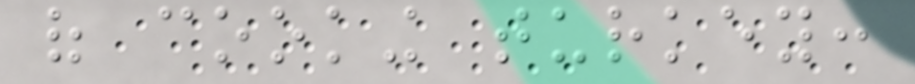of cooking turkey:
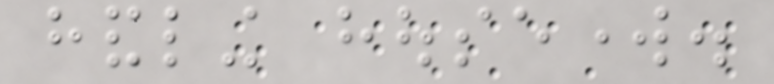handling housework.
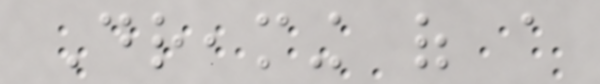Dreaming of a
